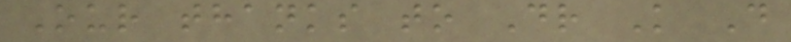Our thanks to Dr K D
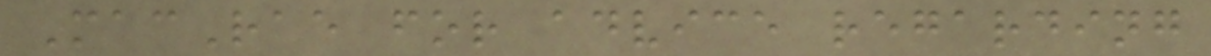MacRae for advice regarding
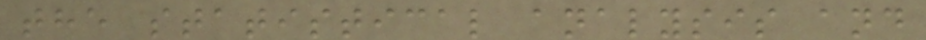the statistical analysis and
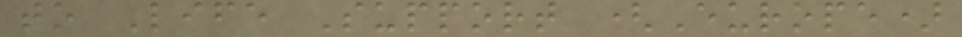to Life Support (Europe)
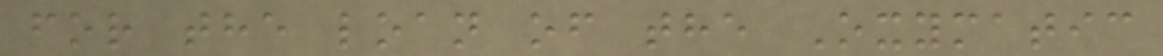for the loan of the Oxymatic
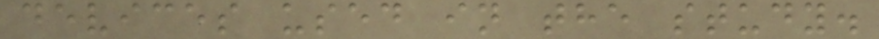devices used in the study.
